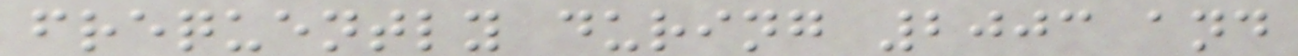frequently during 2003 and
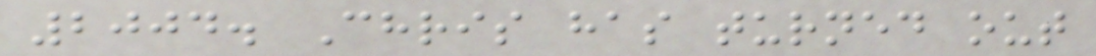2004. Chris has turned out
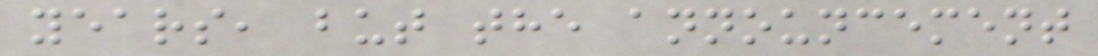years, but the announcement
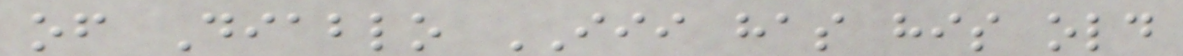of Diablo III has his old
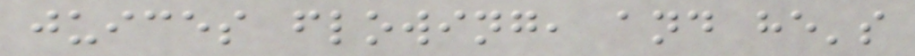juices flowing, and he's
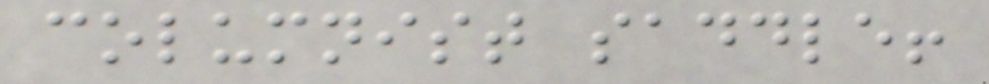columnist saddle!
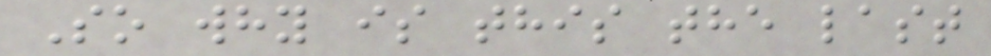So why is this the last
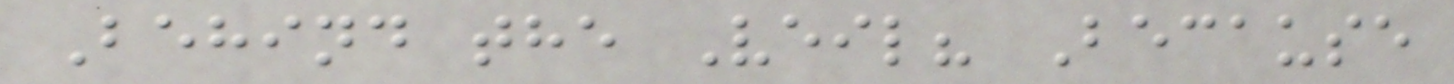Behind the Veil? Because
